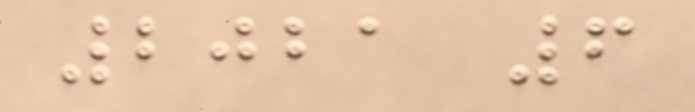2021 6
